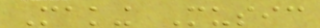Making Music
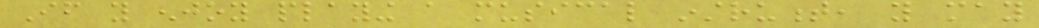If you enjoy playing a musical instrument, you may
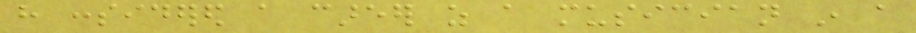have considered a career as a musician in a
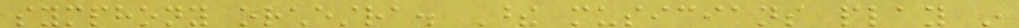symphony orchestra. These musicians play in
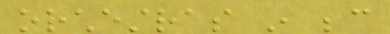orchestras in because
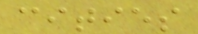cities
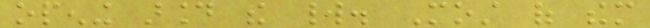opening around the world. Most of them
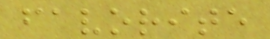favorite
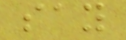say
